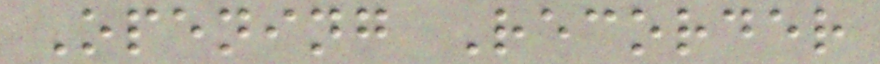Opening Recorder
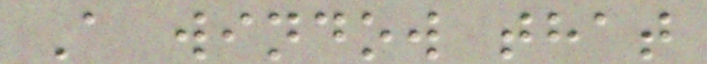A window that
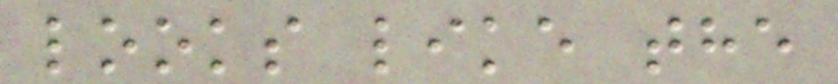looks like the
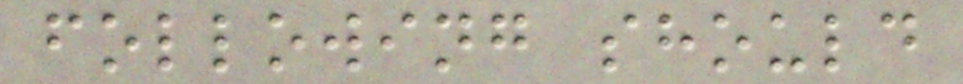following should
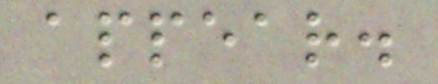appear.
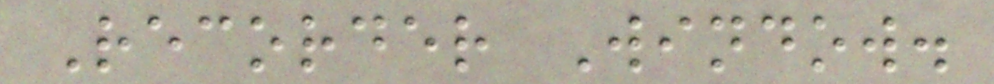Recorder Window.
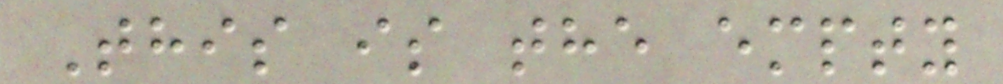This is the empty
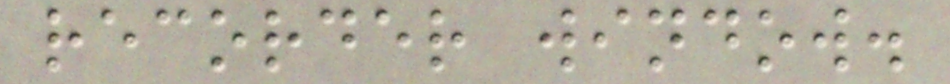recorder window.
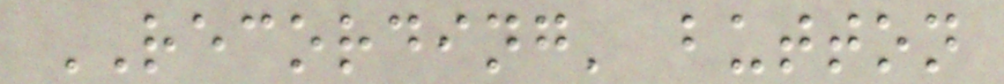RECORDING' button
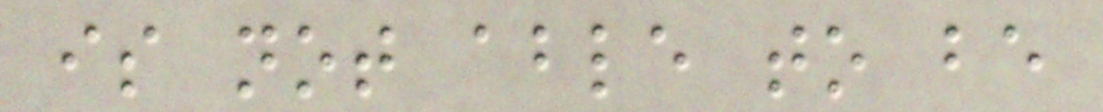is not able to be
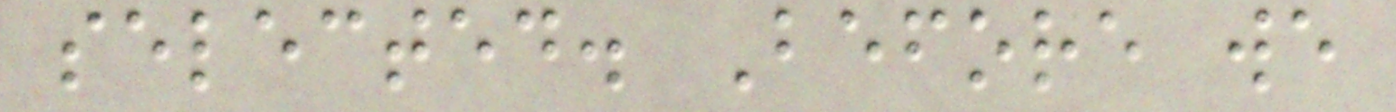selected. Before we
